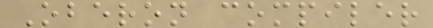Oberon compiler
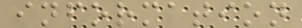information
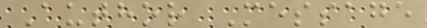Author Message
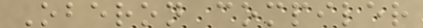Oberon compiler
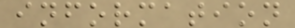information
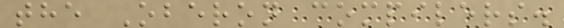the Oberon compilers.
